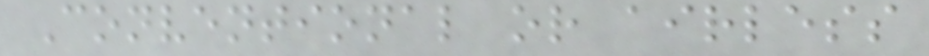Conventional or airless
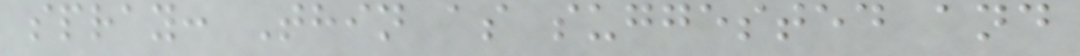spray: Thin as suggested and
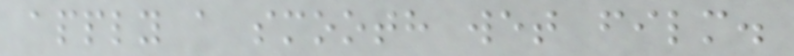apply a smooth wet film.
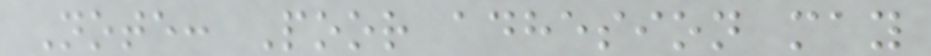Note: Poor adhesion may
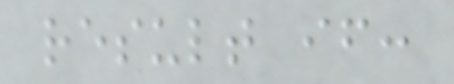result if:
